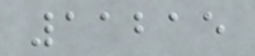11215
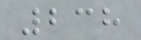238
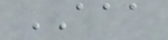AAA
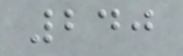240
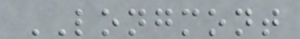LONGMONT
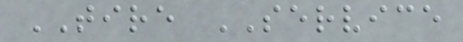TIRE SERVICE
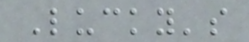Lucky's
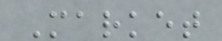Market
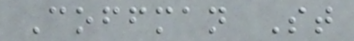Coffman St
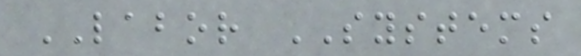LABOR SYSTEMS
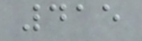415
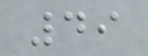49
